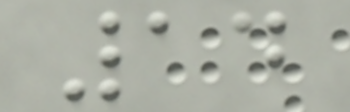14
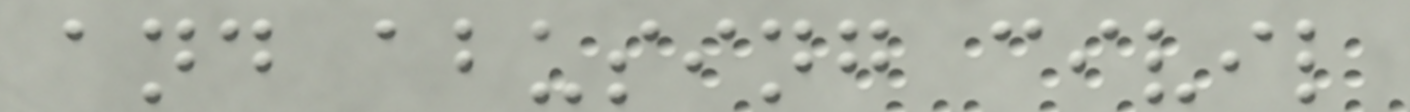and abusing civil
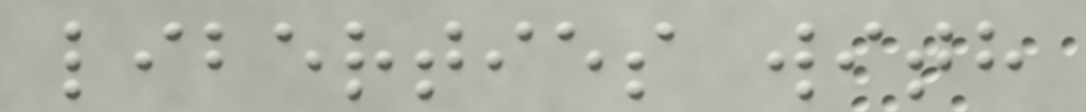liberties with
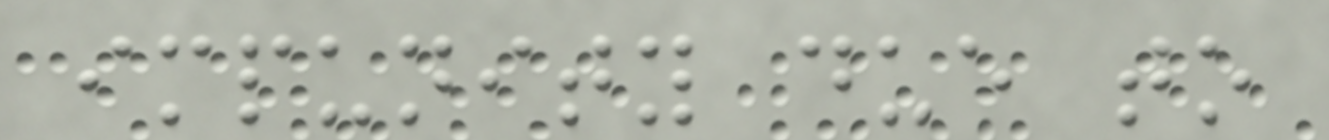impunity due to
